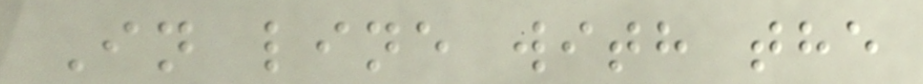In line with the
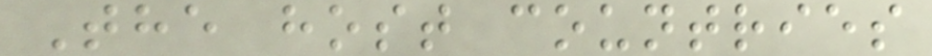The host countries
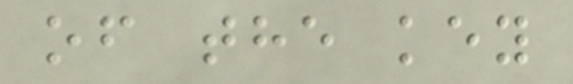of the key
